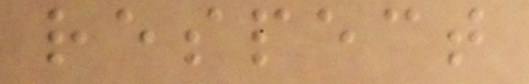respect
